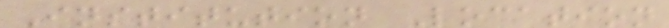Institution Location
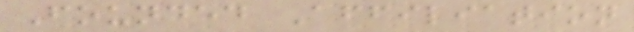Founded Affiliation
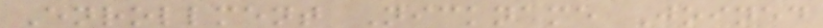Enrollment Nickname Joined
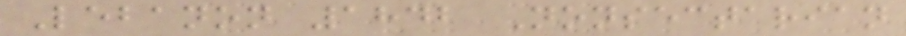Lebanon 1842 Nonsectarian
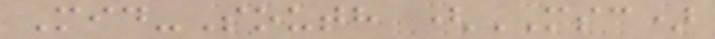Mid-South (MSC)
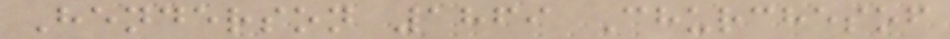Henderson 1869 Churchesof
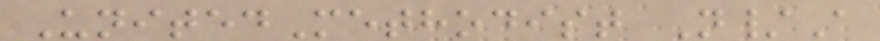UnitedMethodist N/A
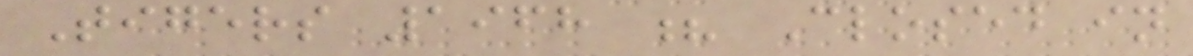Tigers 1968 ? Closed in
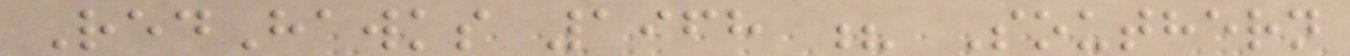RedHawks 1968 ? Southern
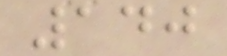140
